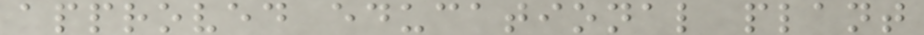approved educational plant
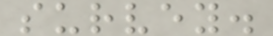survey.
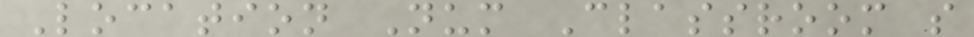Location Num Classroom s
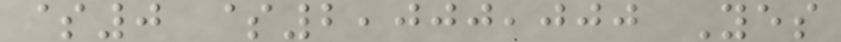$0 $2,000,000 Yes
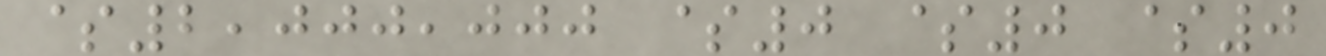$2,000,000 $0 $0 $0
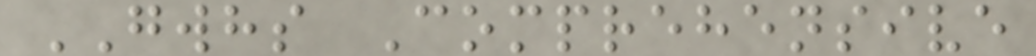GWHS Comprehensive
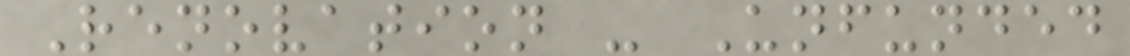Renovation - Unfunded
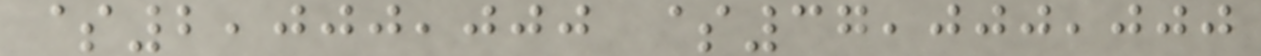$2,000,000 $37,000,000
